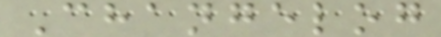Changelog
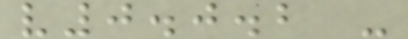v0.0.2 -
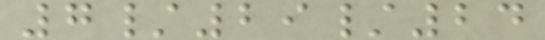7/29/24
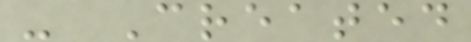- Created
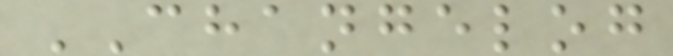CHANGELOG
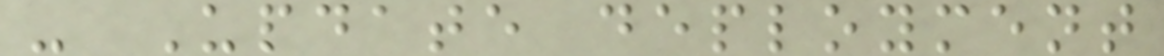- Update deployment
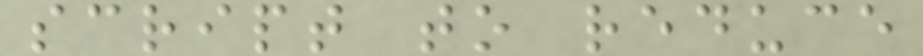script to reduce
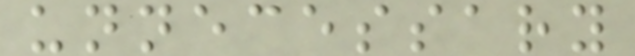unnecessary
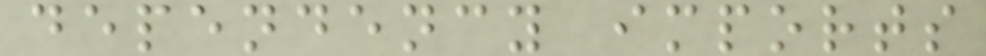dependency imports
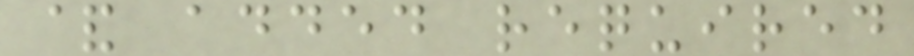& added required
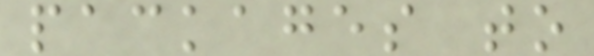packages to
